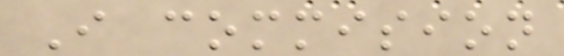I commision
